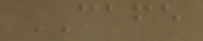CAFE
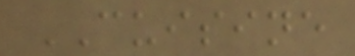CUISINE
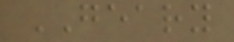GEARY
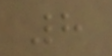8
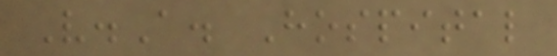V.A. Hospital
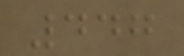447
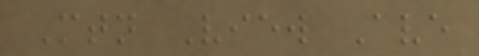Mtn View Ave
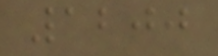1200
